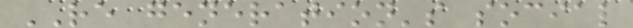RE generation's social
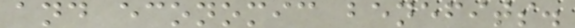and economic benefits.
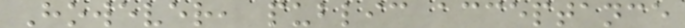However, public acceptance
